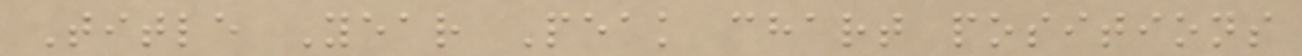Title Year Peak chart positions
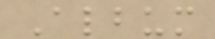Album
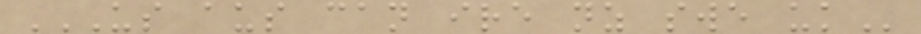US AUS CAN IRE NZ SWE UK
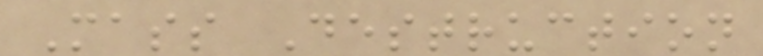Mass Destruction
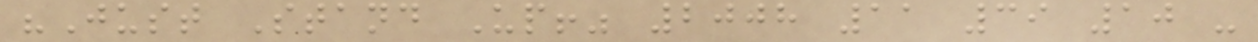"Just Stand Up!" 2008 11 39 10 -
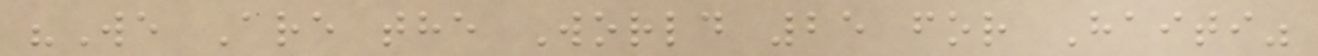"We Are the World 25 for Haiti"
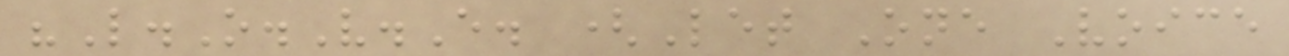"L.O.V.E. (Let One Voice
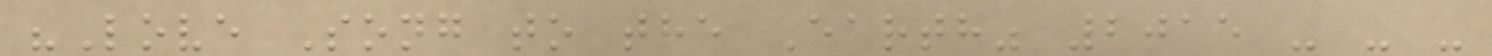"Love Song to the Earth" 2015 - - -
